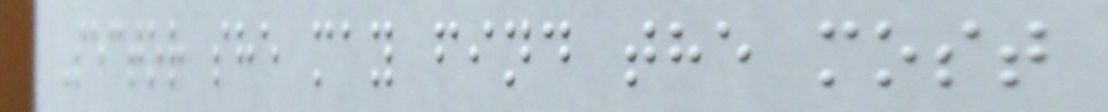Sector she may find the most
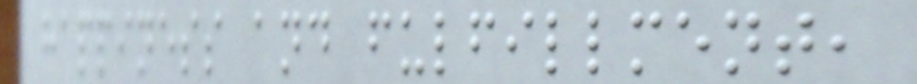happiness and fulfillment,
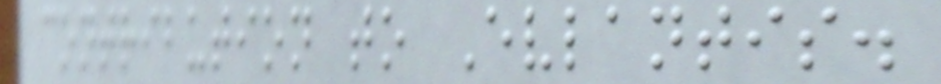contribution to Evlantis.
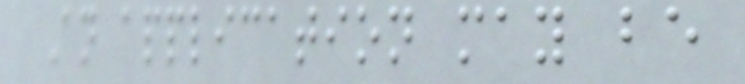An application may be
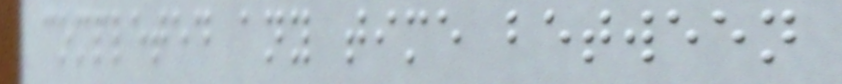completed any time between
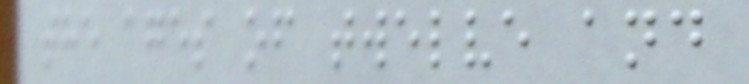the ages of twelve and
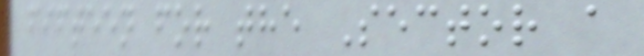fifteen for the Sector a
